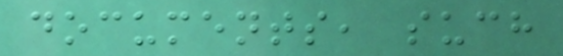documents, such
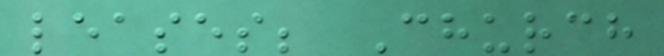leases; Church
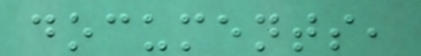documents,
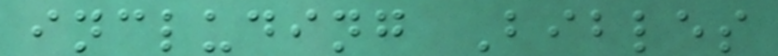including Bibles
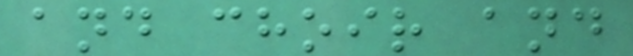and choir and
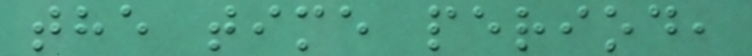the time period,
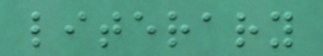literary
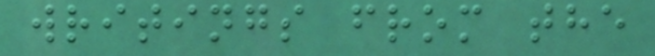writings from the
